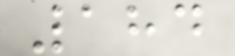184
